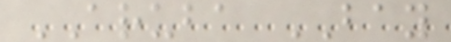ARUBA BAY
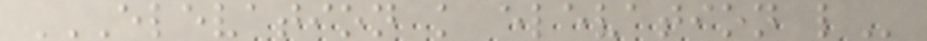ELEVATION K ELEVATION L
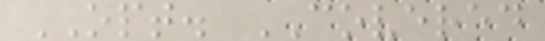OPT. COVERED
